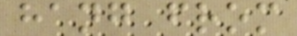hang from
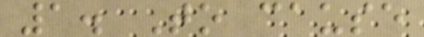1. To cause
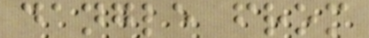dangle from
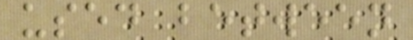used between
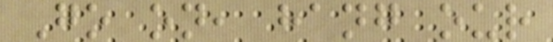Go on, hang our
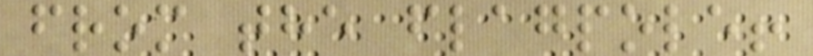from the flagpole!
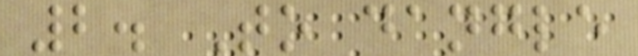2. To dangle
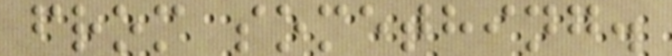from something.
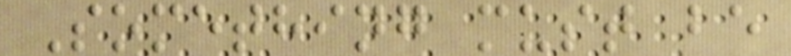Something must be
